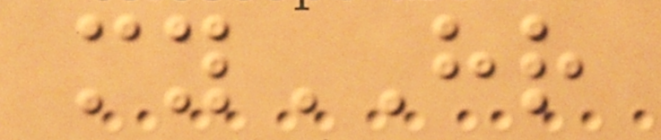myHR
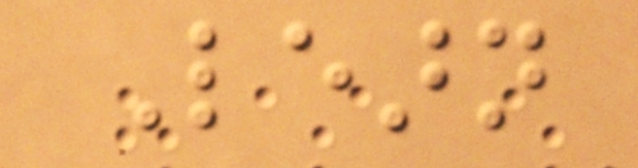Learn
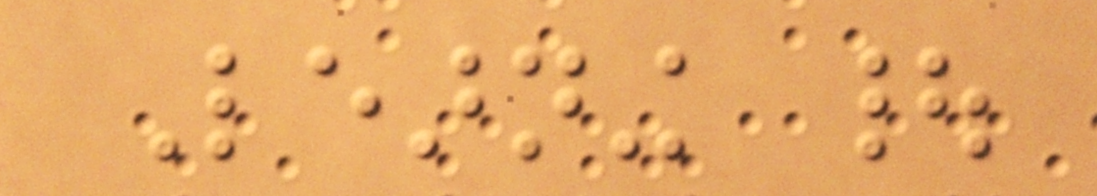Learning |
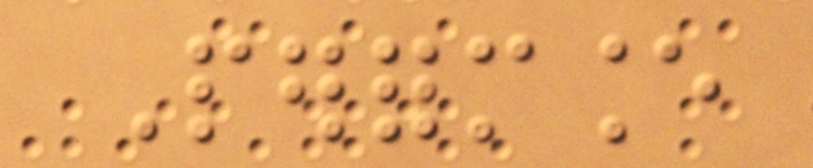Performance
